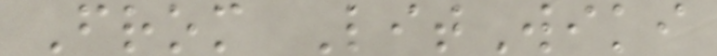From LitWiki
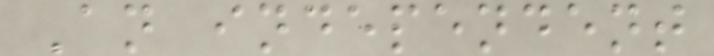An independent
